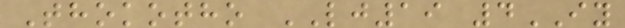Thokotho LJ19 4IY
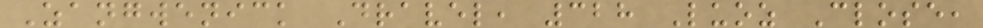Zangwenick Dravel, 328 Luoz Close,
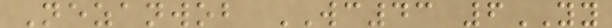Nezanwob WC43 6YY
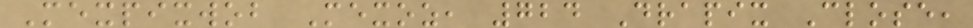Mexpixwob Mexoz, 724 Drapix Close,
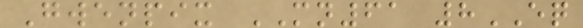Gwenpix MN61 8EQ
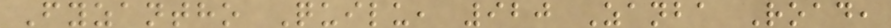Fyzantho Quilu, 920 Zanba Road,
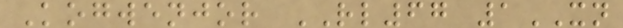Kogwenjor RL67 1XN
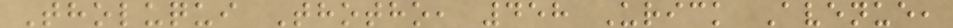Tholuqui Thotho, 458 Urick Avenue,
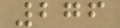276
